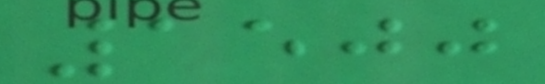1500
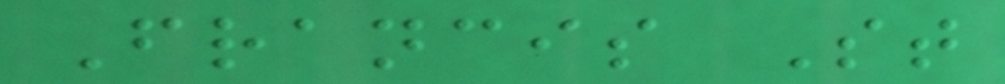Francis St
